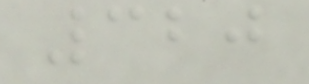320
